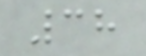38
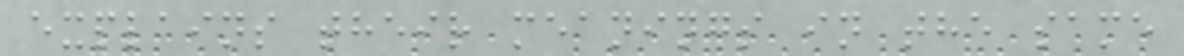explains their meanings in the same
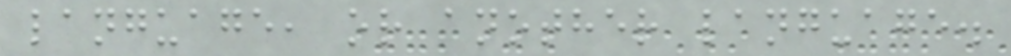language, or another language.
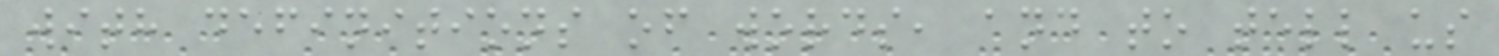with definitions of words, and to tell us
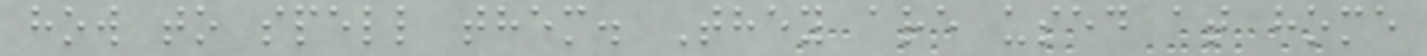how to spell them. They are used at home
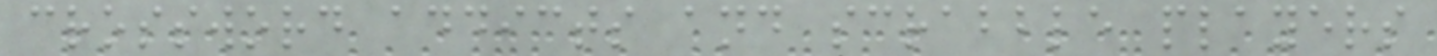crossword addicts and scrabble players
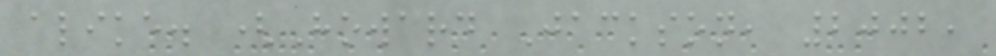alike. (Howard Jackson, 2002,
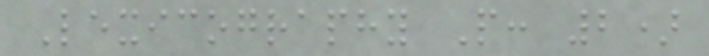Lexicography P: 2)
